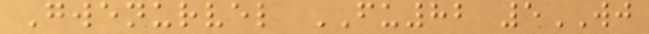Gwenurvel FU82 5WJ
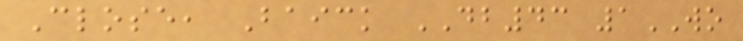Close, Baick DB43 1WO
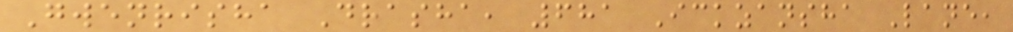Gwenrisha Drasha, 681 Ickzansha Lane,
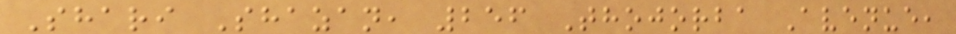Shari Shazan, 256 Thojorba Avenue,
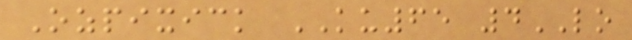Ozpixick KU65 4LO
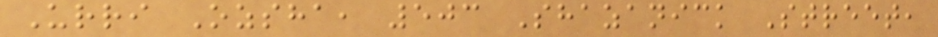Urri Ozsha, 503 Shazanick Street,
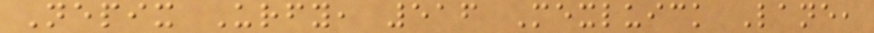Nepix Urfy, 516 Mexluick Lane,
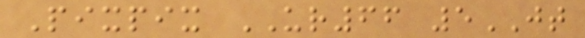Pixpix UR66 5JT
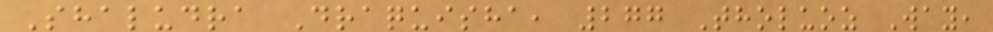Shaludra Draquisha, 277 Tholuoz Way,
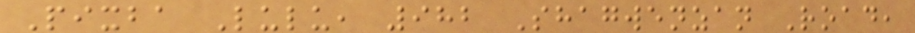Pixba Lulu, 982 Shagwenzan Road,
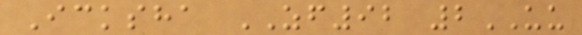Icksha ZF92 2UU
